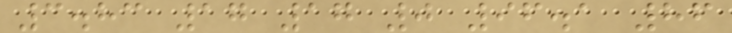3.83 17 17 0 96.1 86
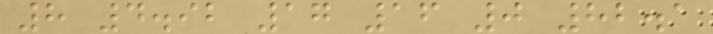8 4.92 17 16 0 82.1
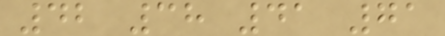42 38 41 71
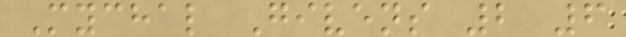Mychal Givens 2 6
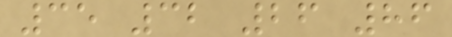35 32 26 86
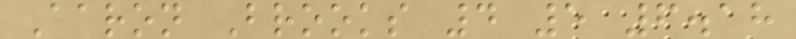Aaron Brooks 4 5 6.18
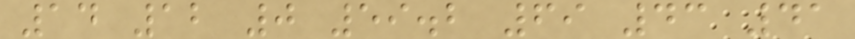14 12 0 59.2 69 43 41
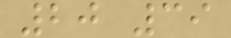20 39
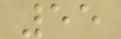55
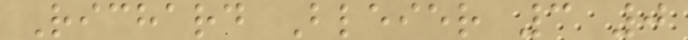Richard Bleier 3 0
